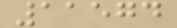11574
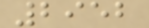2952
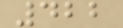422
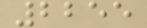2255
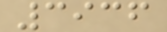3936
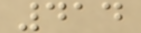414
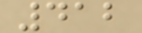412
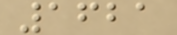1621
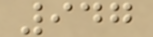947
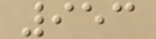953
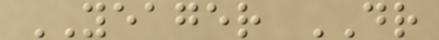YEAGER DR
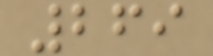269
